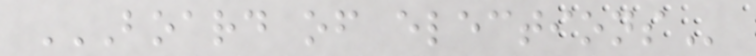BOARD OF ELECTIONS
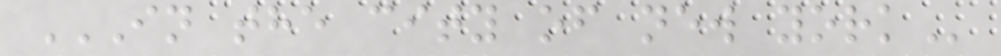IN THE CITY OF NEW YORK
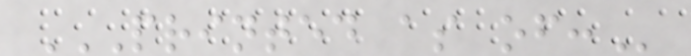PRINTED AS OF:
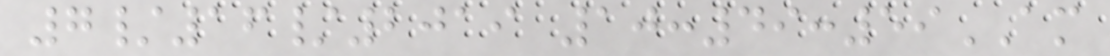7/16/2019 10:49:59AM
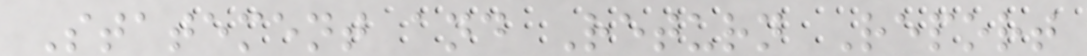Statement and Return Report
